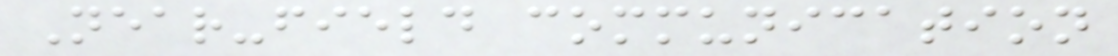Near-field communication
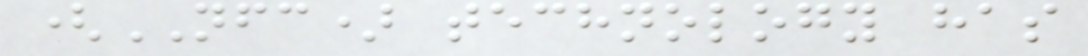(NFC) technology has
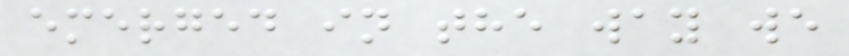emerged in the way we
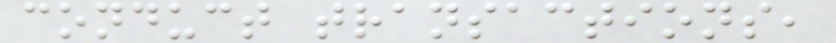conduct transactions,
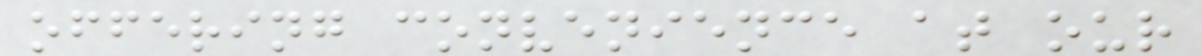offering convenience at our
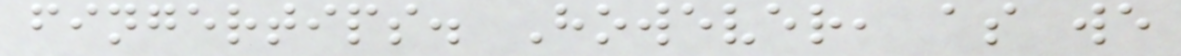fingertips. However, as we
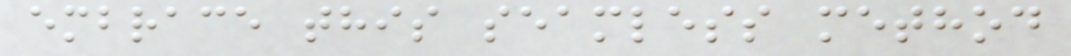embrace this seamless method
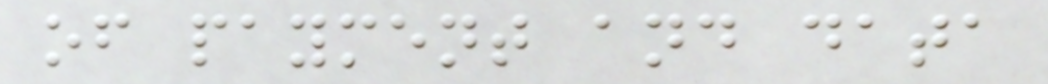of payment and data
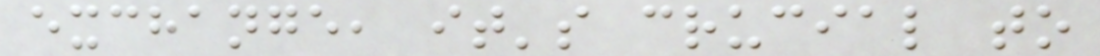exchange, it's crucial to
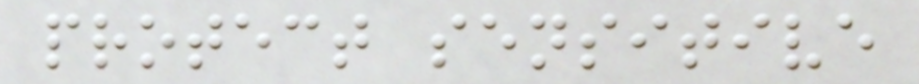protect sensitive
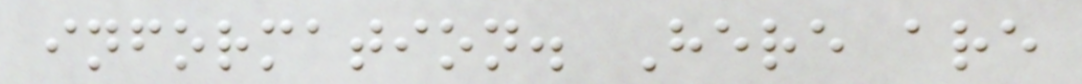information. Here are
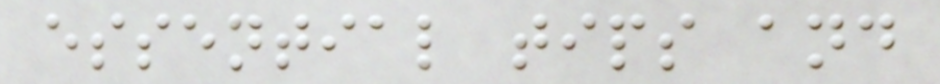essential tips and
